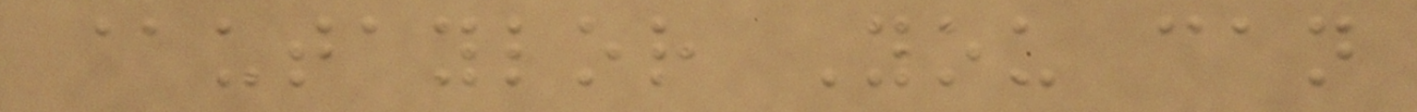@utaylor You can
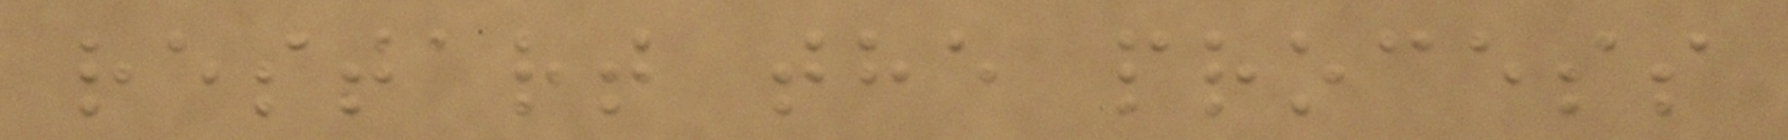restart the process
